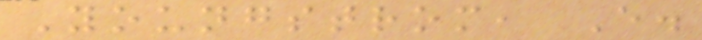Youngstrom, E.
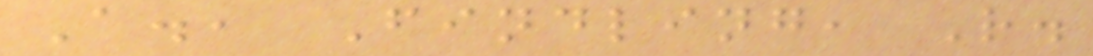A., Findling, R.
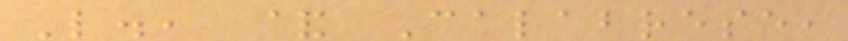L., & Calabrese,
